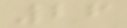26
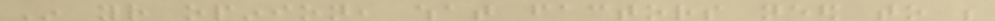In your opinion, what factors need to be
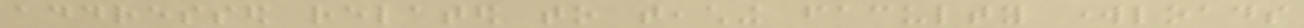addressed related to teaching faculty workloads
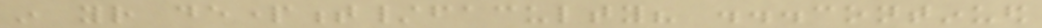in your department/faculty? ...continued
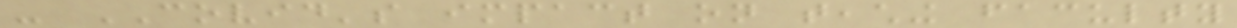- COVID's impact on teaching faculty
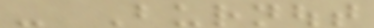- Burnout
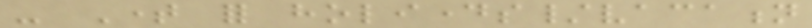- Time for holidays/vacation
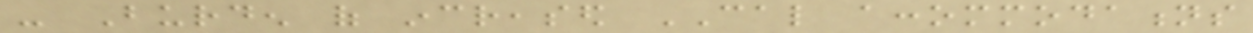- Burden of increased CAL accommodations
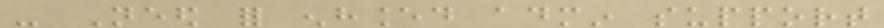- Need for enhanced admin support
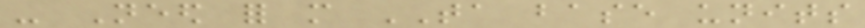- Need for more TA base units
